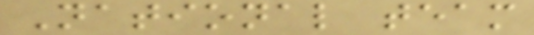National team
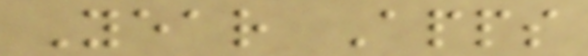Year Apps
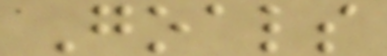Goals
